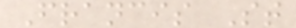Francis St
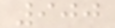900
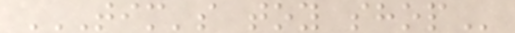TIM'S TOY SHOP
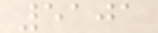5101
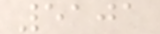5101
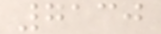7130
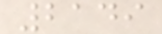2149
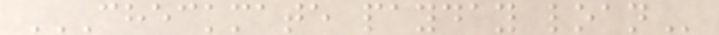CHECKMATE PAYDAY LOAN
